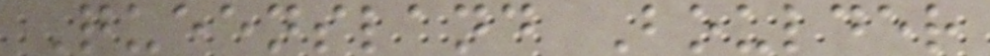Queensland Boulder
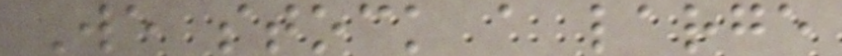We stock a large
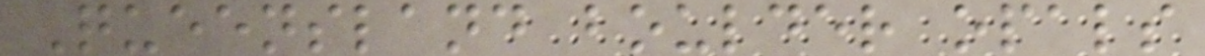Queensland boulder opals
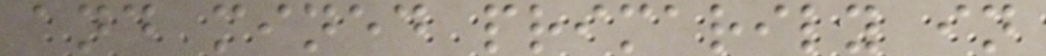and mined primarily in
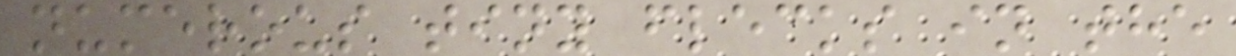numerous tiny flecks in the
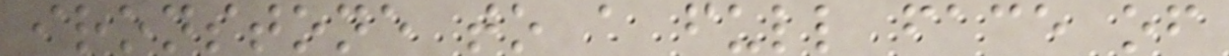ironstone to a full face of
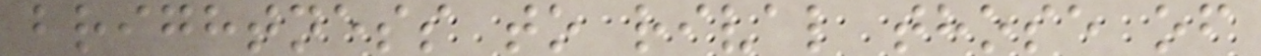brightness to rival those of
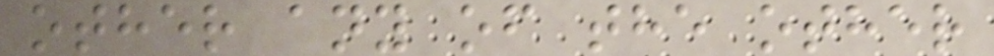other any of the other
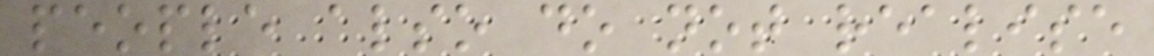people also do not realise
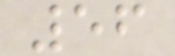56
